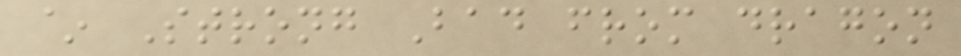~ Strong Bad from dragon
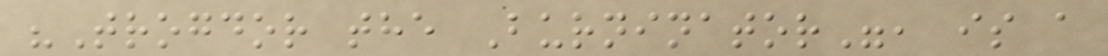"Trogdor the Burninator", is a
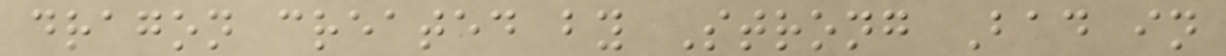dragon created by Strong Bad in
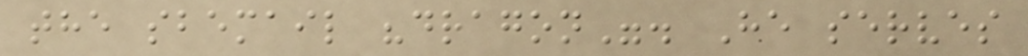the sbemail "dragon". He serves
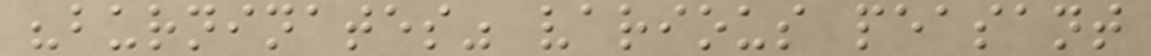"burninates" various peasant
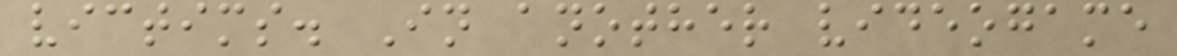victims. In another videogame
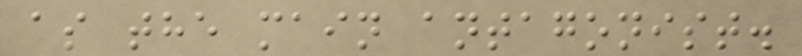as the main antagonist.
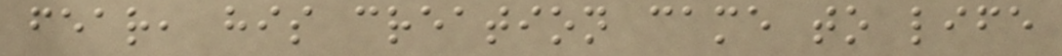fear, his creation came to life
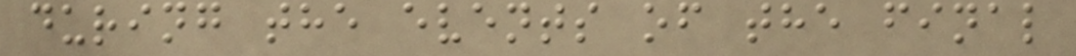during the events of the final
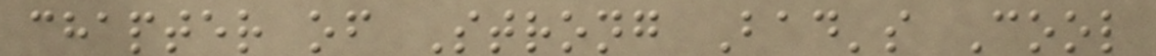chapter of Strong Bad's Cool
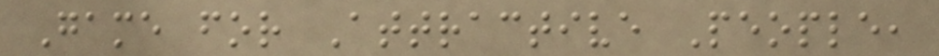Game for Attractive People,
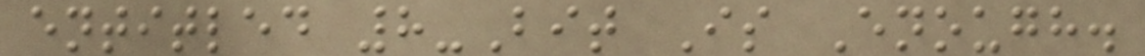entitled 8-Bit Is Enough.
